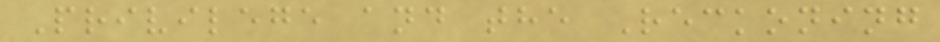Privilege and the Reckoning
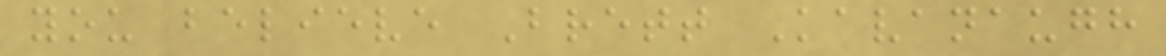you believe Brett Kavanaugh
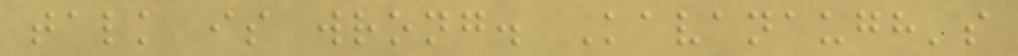talk is wrong. Kavanaugh's
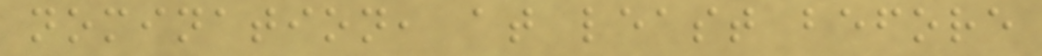nomination, at least before
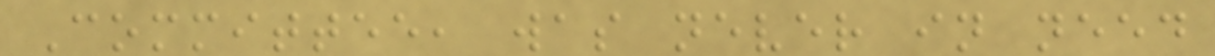Committee, was never in need
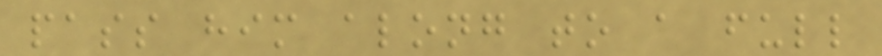pass him along to a full
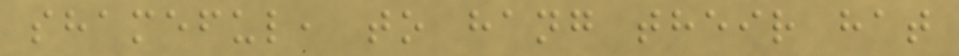shameful, to hang their hat
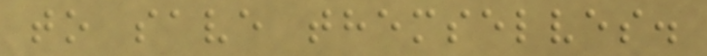to save themselves.
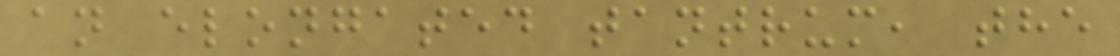an elongated tantrum, the
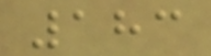183
